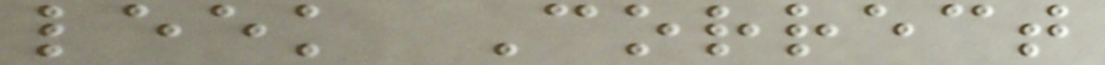leek Correct
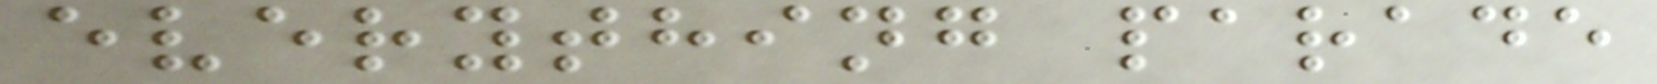everything parade
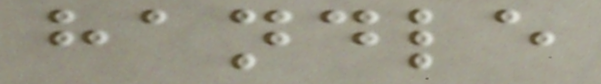handle
